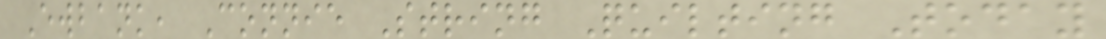Ewbank, Connie String Quilting Today
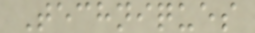Techniques
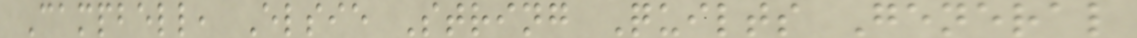Campbell, Elsie String Quilts General
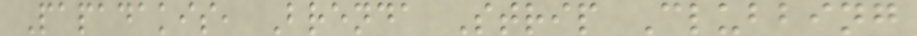Papadakis, Brenda Strip Clubbing
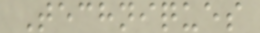Techniques
